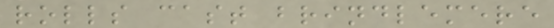rolls cast brindlemere
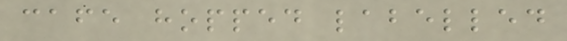cafe hopped labelled
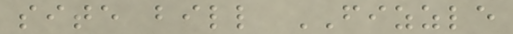site bill FIZZLE
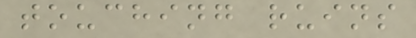touching ruins
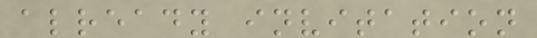already invitation
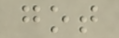got
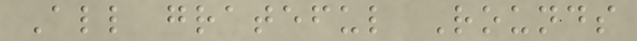All grateful Rounds
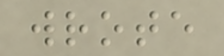wrote
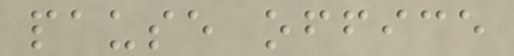pause office
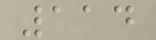114
